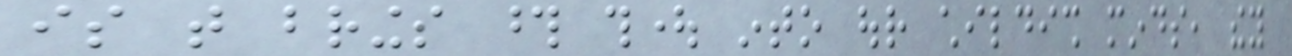is that brings those thought into our childish minds, they
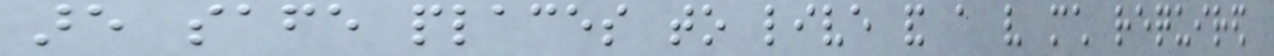are safe places to live and a very much required
